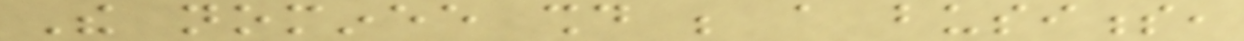The nominee should be a business,
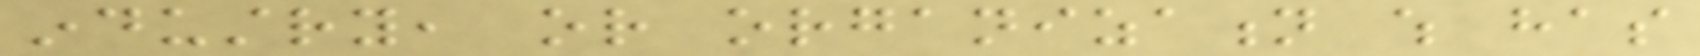industry, or organization which has
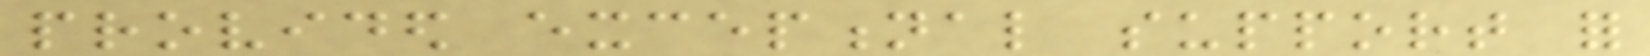provided exceptional support for
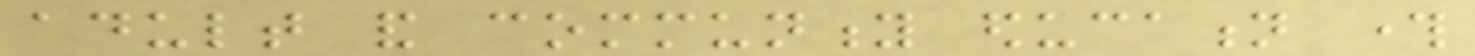adult and community education through
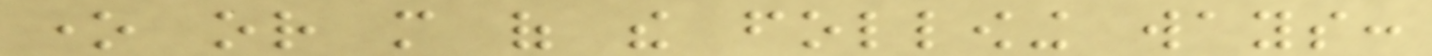one or more of the following ways:
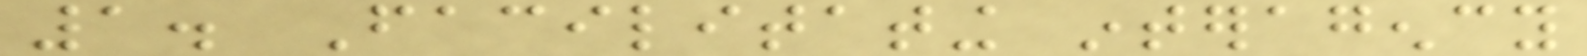1. Facilitating interagency
